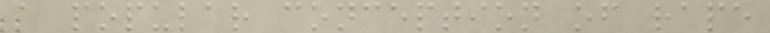a popular conception of rape
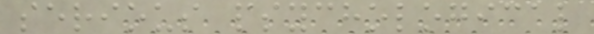serious psychological
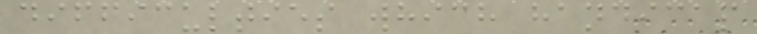difficulties which handicap
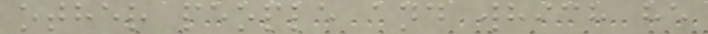other people and which he
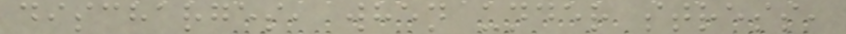discharges, when under stress,
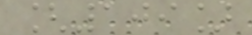[109]
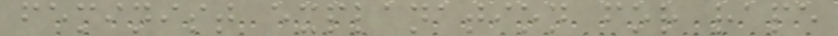feminist explanation for rape
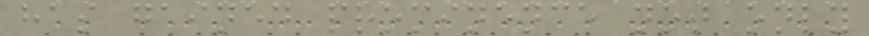has gained prominence not only
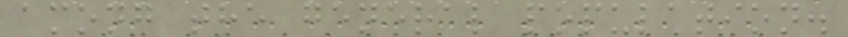among the general population.
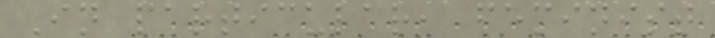In particular, feminist
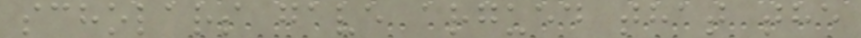scholars gave argued that the
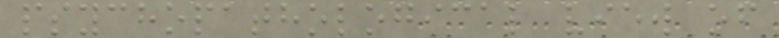psychopathological view of
